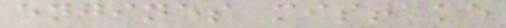engines mistake
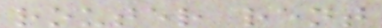router rent
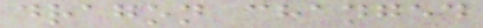dragon changed
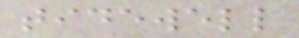tidewell
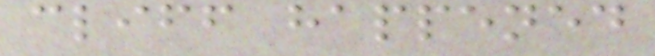cliff happened
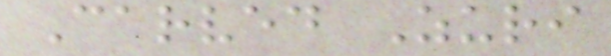Carved Zuri
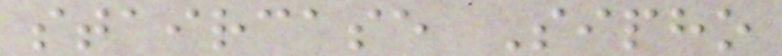staircase Sipho
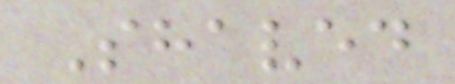Shaved
